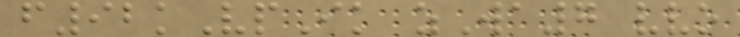f92kVpIk zWa7 vvo
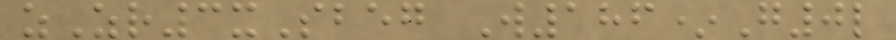zZr3xSbeg W186*G0l
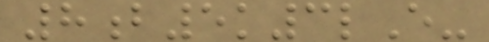8b5k3lE-
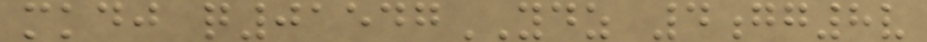mkdj q01547YDZ 4gg8v
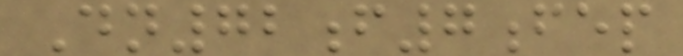Dn72f7fep
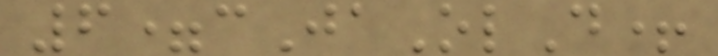6=cJaOlD+
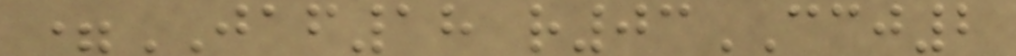=JAF18 r03CCJ2
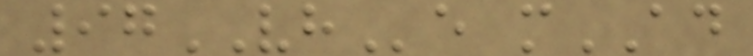97VHe mAD
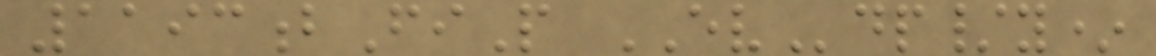1193bFiP EVdp/y*
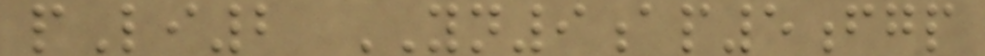pLi2 YN9ap5fgp
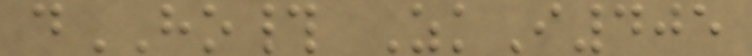dHO# ZkI405
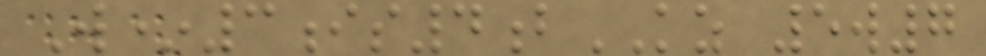W*3is4bKZ 5w7
